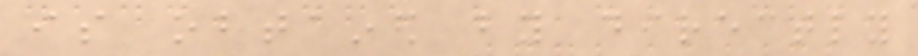is obtained by directly
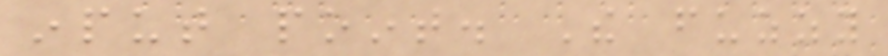input point. The fuzzy
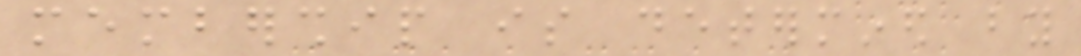membership is determined by
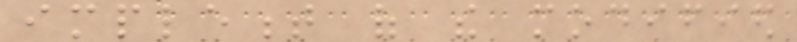implement of the modified
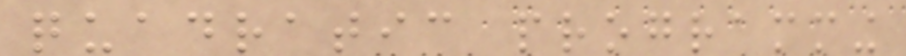quadratic programming
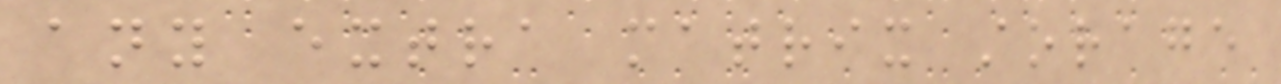any extra matrix storage
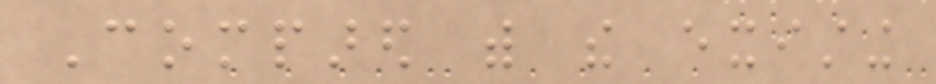Compared with the existing
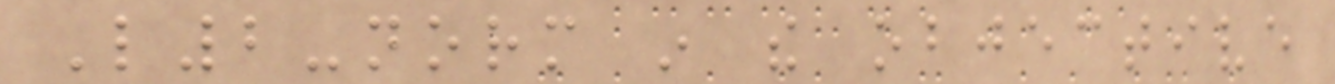L2-norm in the objective
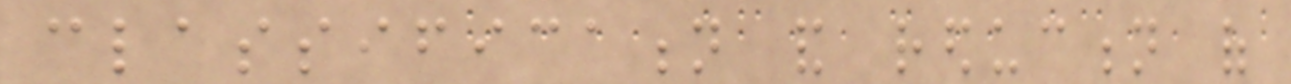classification and reduction of
